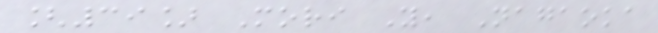[39] Mori Y, Nagaoka
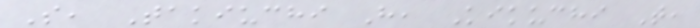S, Takiuchi H, Kikuchi T,
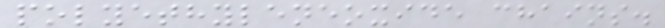polyethyleneoxide chains.
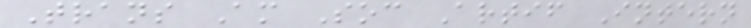Trans Am Soc Artif Intern
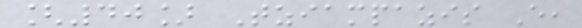[40] Tziampazis E,
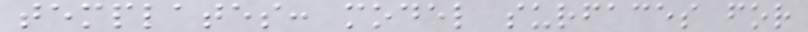templates: model surfaces for
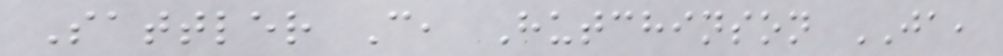Sattler C, Hutchinson JA,
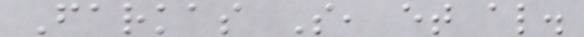Farkas S, et al.
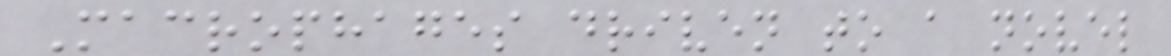Macrophages driven to a novel
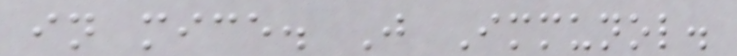in mice. J Immunol.
